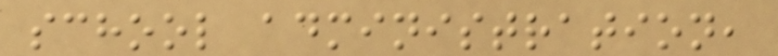school administration,
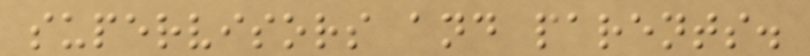supervisors and parents.
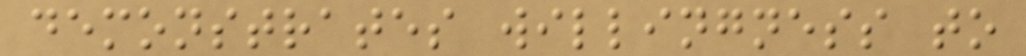demonstrates willingness to
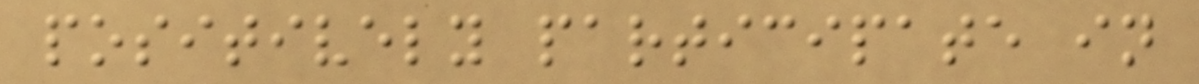positively participate in
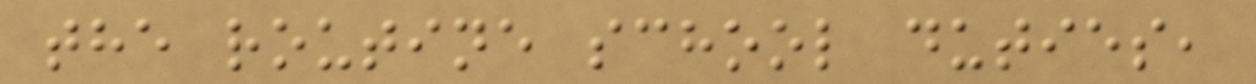the routine school duties,
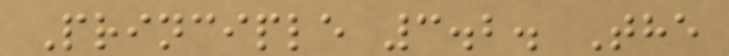Principle 3.2. The
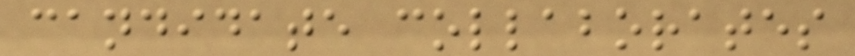candidate collaborates
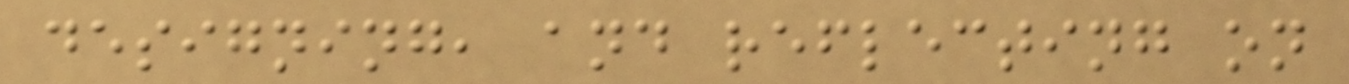designing, and reflecting on
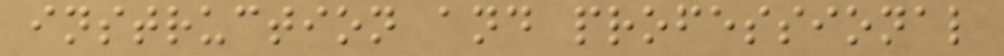instruction and professional
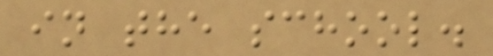in the school.
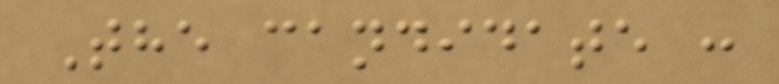The candidate :
